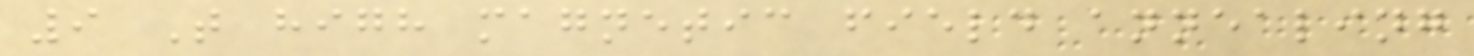9 T high magnetic field annealing
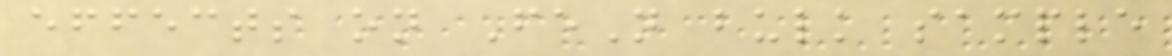effects on FeN bulk sample
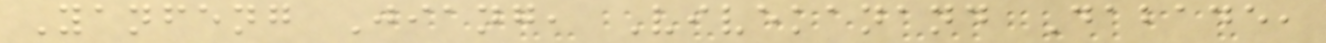Yanfeng Jiang, Vivekanand Dabade,
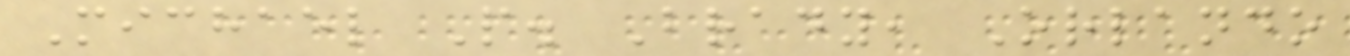Michael P. Brady, Orlando
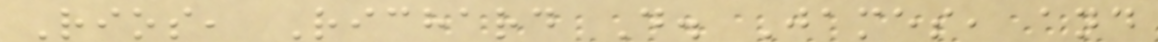Rios, Richard D. James, and
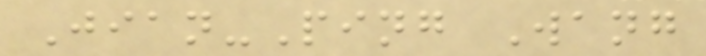Jian-Ping Wang
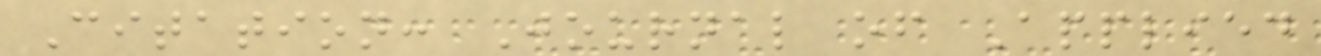Citation: Journal of Applied
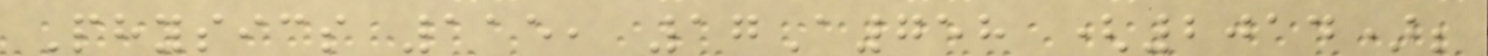Physics 115, 17A758 (2014);
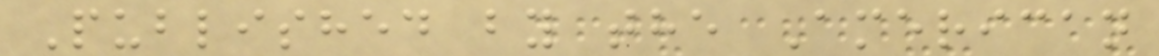Published by the American
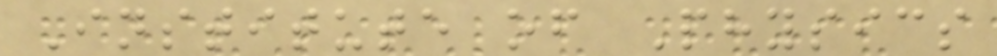Institute of Physics
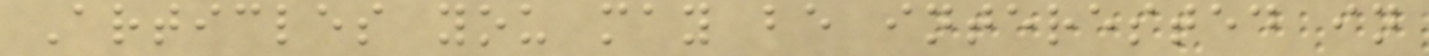Articles you may be interested in
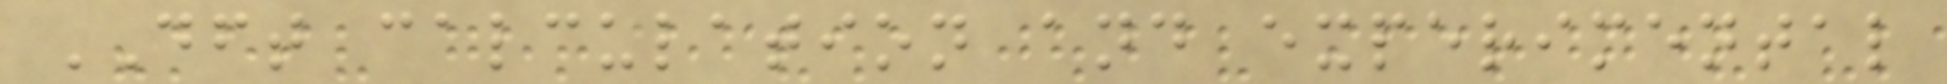DFT calculation and experimental
